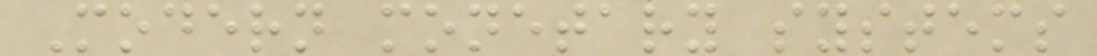Modern monetary systems
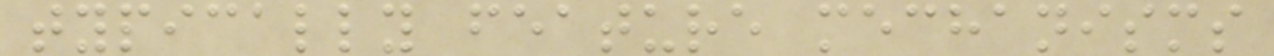typically feature mechanisms
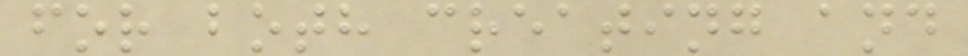for both creating and
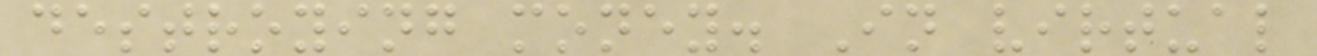destroying money. In virtual
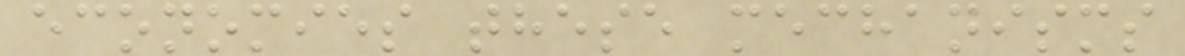economies these mechanisms
